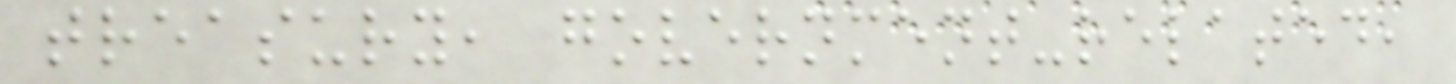treasury, government-related,
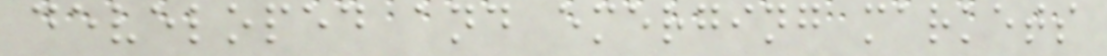developed and emerging markets
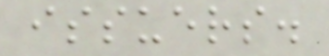issuers.
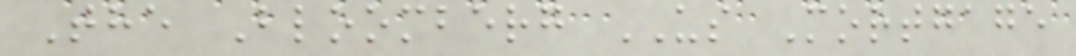The Bloomberg US Mortgage
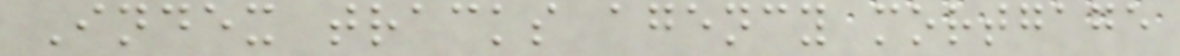Index tracks agency mortgage
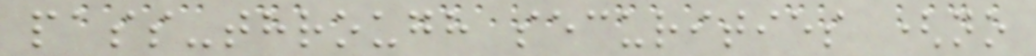pass-through securities (no
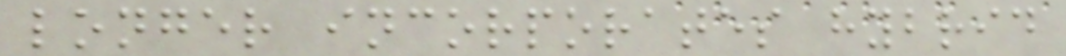longer incorporates hybrid
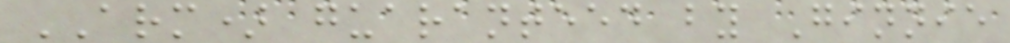ARM) guaranteed by Ginnie
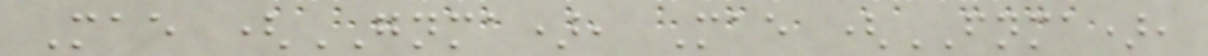Mae (GNMA), Mae (FNMA),
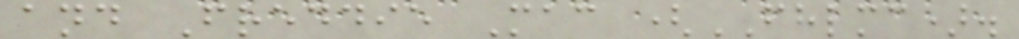and Freddie Mac (FHLMC).
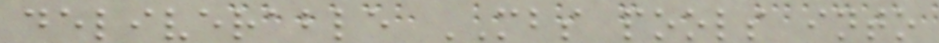deliverable MBS pools into
